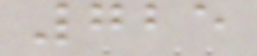725
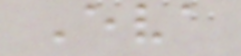Eva
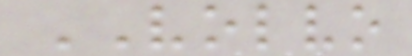VOLVO
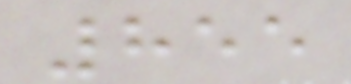855
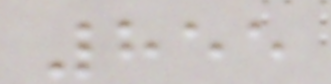855
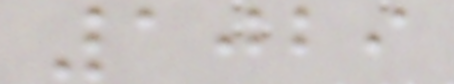1029
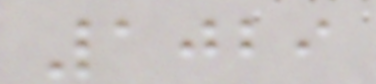1029
